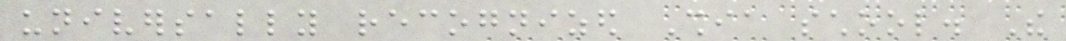universally recognized Shia school. The
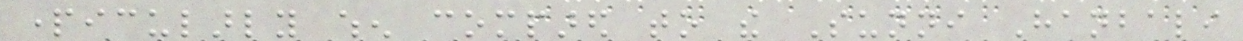particularly when compared to the Sunni Hanbali
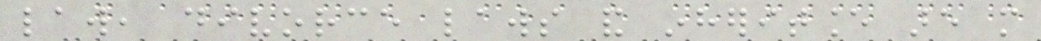law, divorce laws and inheritance are more
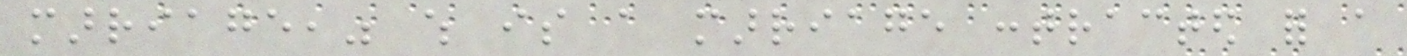marriage," which is a marriage contracted for a
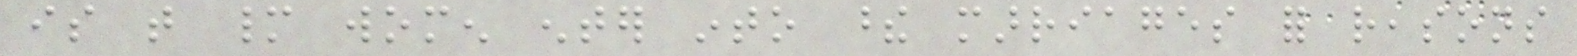is that many women enter into these marriages for reasons
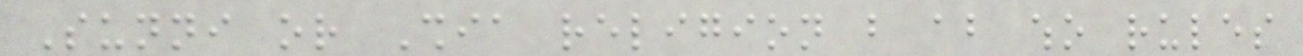Sunni or Shia religion but about who rules
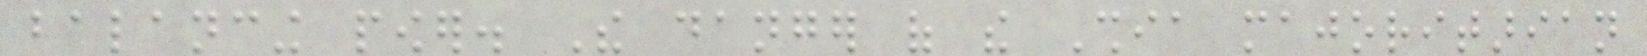balancing power. The danger of the Shia majoritarian
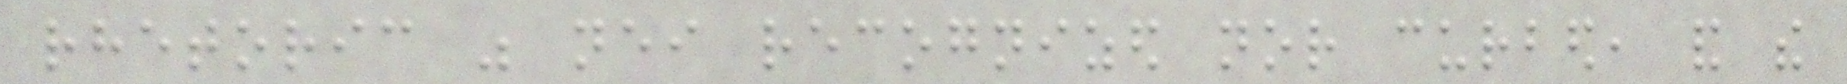rhetoric was neither recognized nor curbed, and the
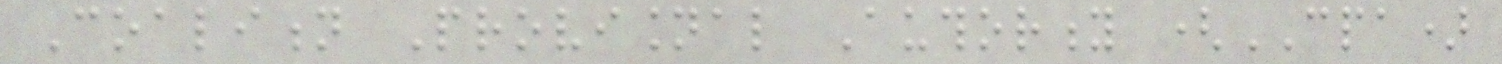Coalition Provisional Authority (CPA)
